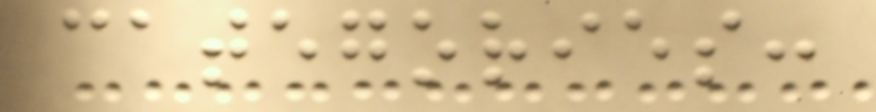categories:
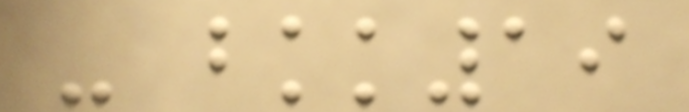- bkk19
